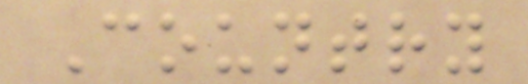Country
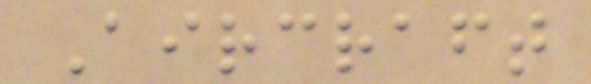Aircraft
